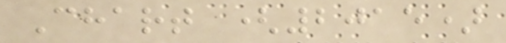Chart (2015)
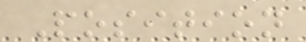Position
